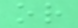or
